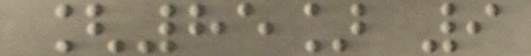[85] 9
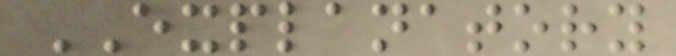EXPLANATORY
